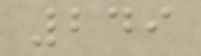249
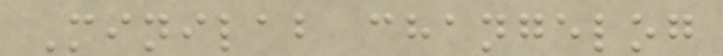Minilab changelog
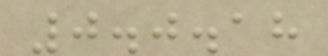0.0.18
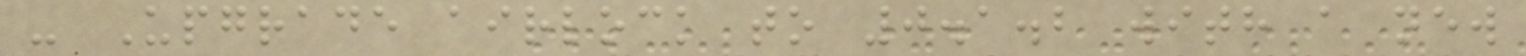- Upgrade airlock to 0.1.2 with a new
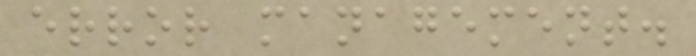error management.
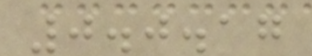0.0.17
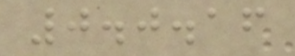0.0.16
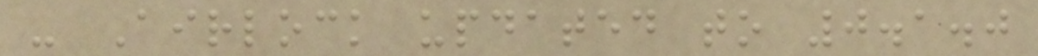- Airlock updated to 0.1.0
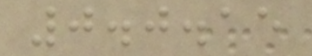0.0.15
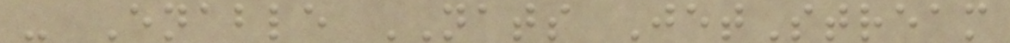- Enable NATS JetStream
